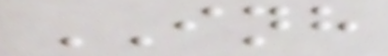INH
